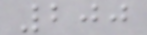200
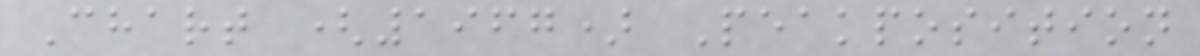Chart (1967) Peakposition
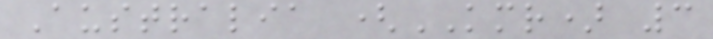Australia (KMR) 3
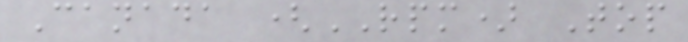Canada (RPM) Top
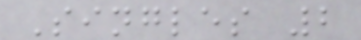Singles 2
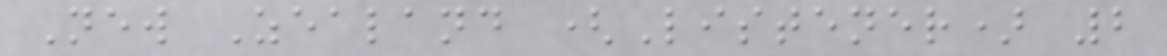New Zealand (Listener) 2
